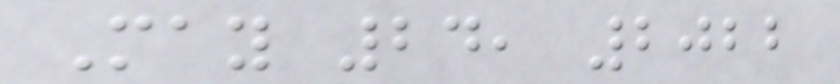May 24, 2022
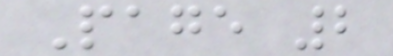Page 2
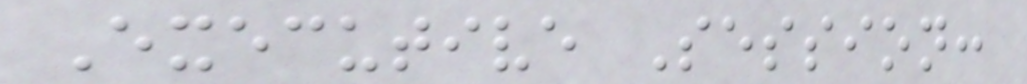Executive Session:
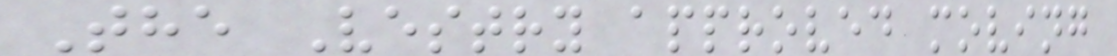The Vestry approved moving
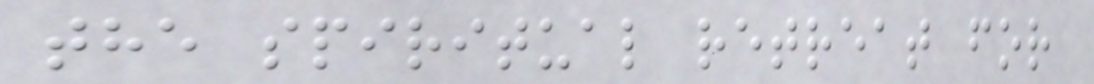the spiritual retreat for
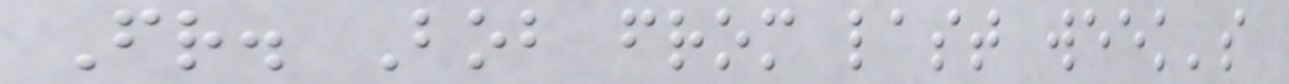Fr. Bob from last week's
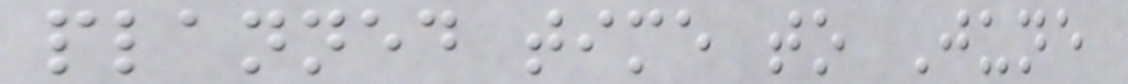planned time to June
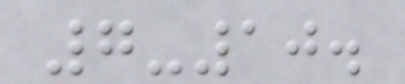7-10.
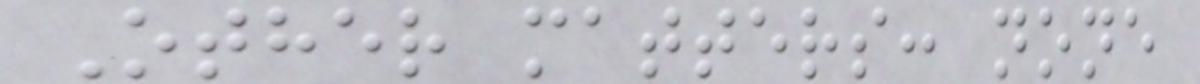Other matters: none
